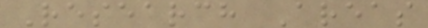Research Areas
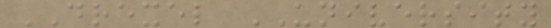DREXEL UNIVERSITY
